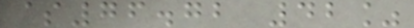$76.72 42%
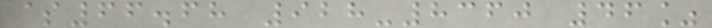$66.68 928-8360 46%
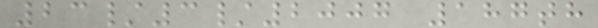23/3/2007 187th
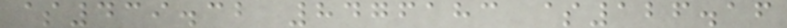$439.32 8476183 $126.16
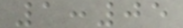1:05
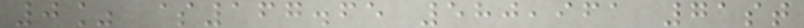0% $167.65 580,961 71st
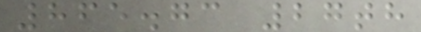865.73 27th
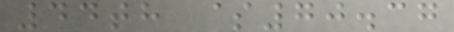44th $70.37
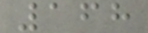168
